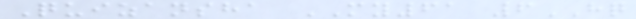Quizansha MY61 6HQ
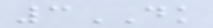3DK
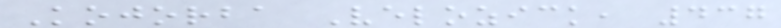Kojorba Velozick, 437
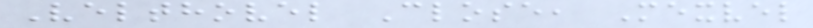Velthovel Close, Mexvel
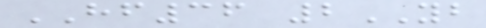HF36 2YB
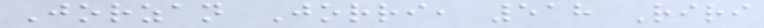Jorzan Jorri, 518 Riri
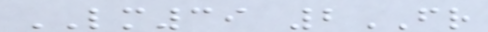LM39 2FR
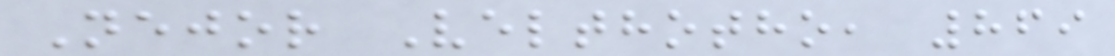Nejor Velthotho, 869
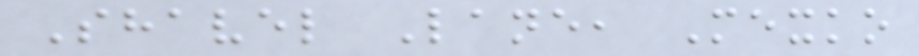Shavel Lane, Mexko
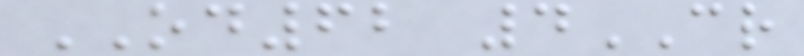OD62 4CR
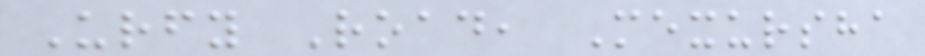Urfy Road, Mexursha
